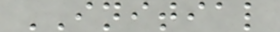INITIAL
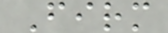Firm
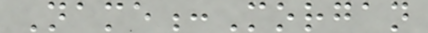Name:Morgan
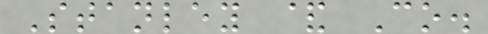Stanley & Co.
